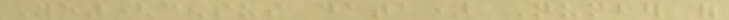Year(census data) Number of
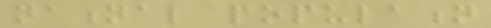national population
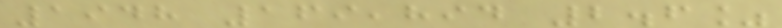1948 169,894 2.6%
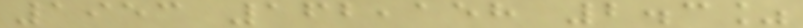1953 162,158 2.3%
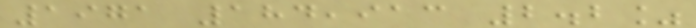1971 184,913 2.2%
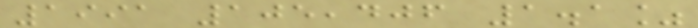1991 105,406 1.1%
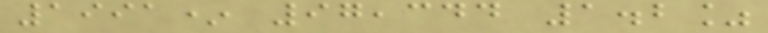1991* 97,344 1.2%
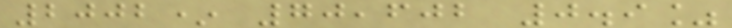2002* 70,602 0.9%
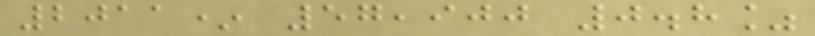2011* 57,900 0.8%
